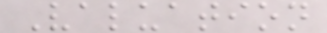Valuation
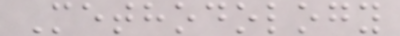Methodology
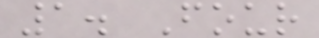1. Four
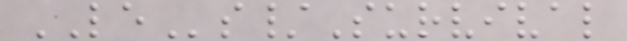LEs/Survival
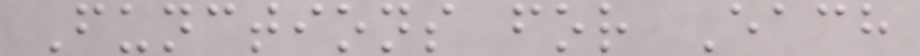Functions for Each
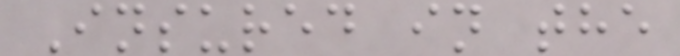Insured in the
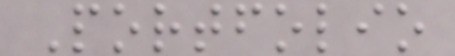Portfolio
